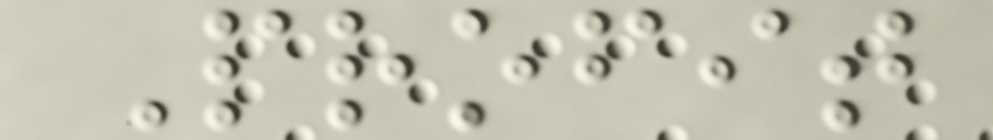Profit
